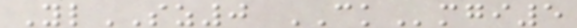YlSZ0 CKmgi5
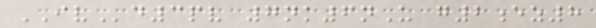IVd3pv 7nk6nU g2ez8
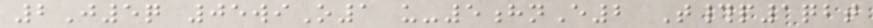2J5q 05wiO1 u-5hnE2 T#p1qbt
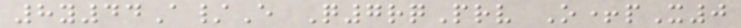8y44A/E Q7rqPrv O+pX0
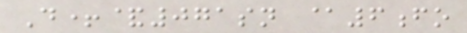D+&071sn @6fo
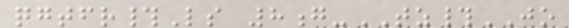qgtfr#Ls 8g-TZ#JO
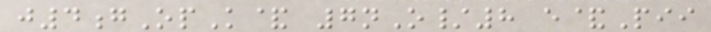j4gOpK& 7nO/8 e&Pii
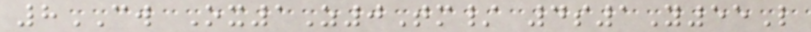8CW Ox1Z0Tm/ 4s1Y55L
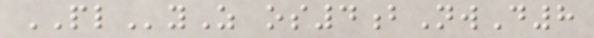PLyZ os4bNwD8
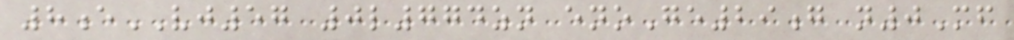8eVJ57 0l774zn enoGe29g n0Mf
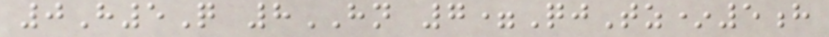0H5Q 8HN 7=QjTz*5h
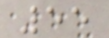55
